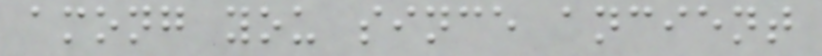among you since ancient
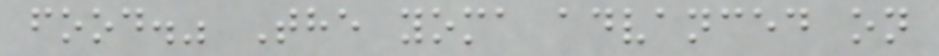food." The yoma advanced on
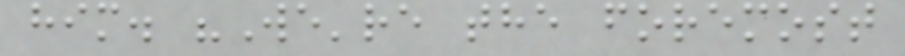him. "We're the foremost
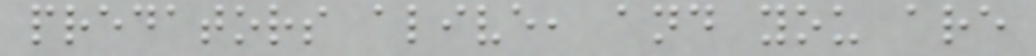predators alive, and you are
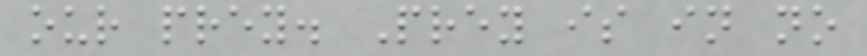our prey. Prey is in no
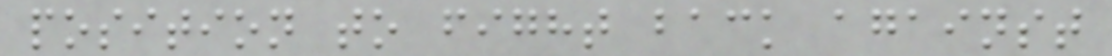position to fight back against
